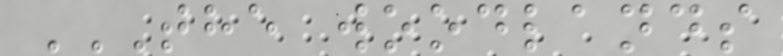THE WOODLANDS
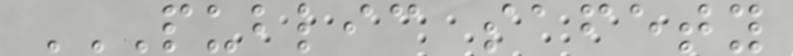PUBLIC SAFETY
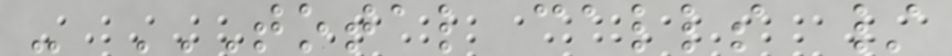- TOTAL CALLS /
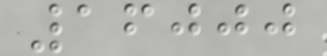16000
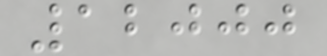12000
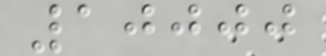10000
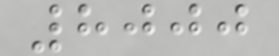8000
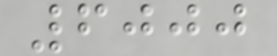6000
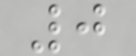0
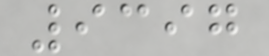9397
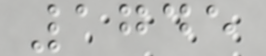1745
